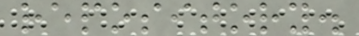repository.
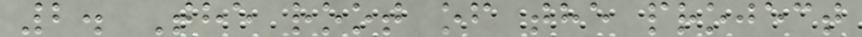2. The root of the project
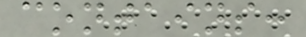contains:
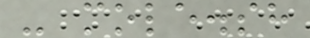- mole.sh
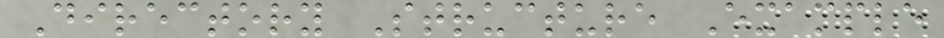Directory Structure Example
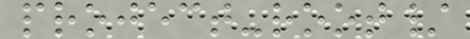project-root/
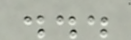...
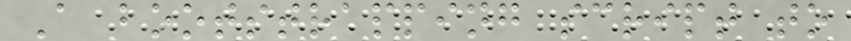A bootstrapping script to
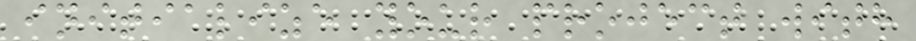initialize your project with
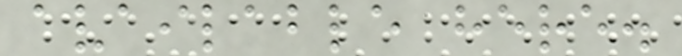available here.
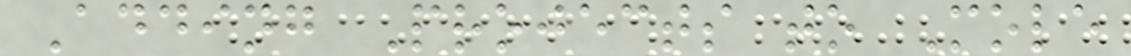Adding Projects to Mole
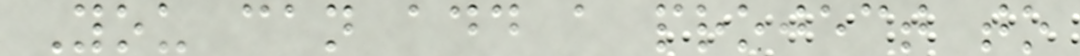You can add a project to
